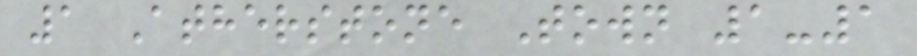1 Atherstone Town 1-1
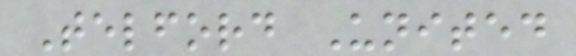Telford United
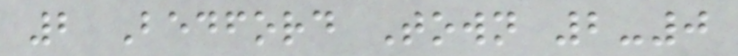2 Bedford Town 2-0
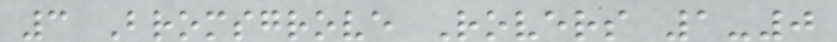3 Bromsgrove Rovers 1-0
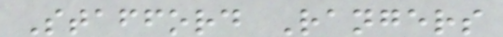Stafford Rangers
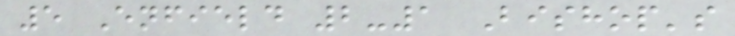5 Enfield 2-1 Bishop's
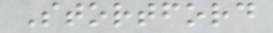Stortford
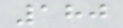180
